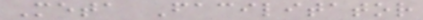Meta Facilitator
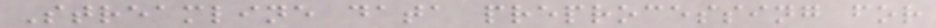Streamline data preprocessing for
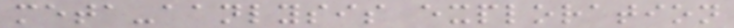meta-aanlysis exploration
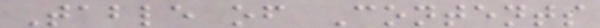Table of Contents
